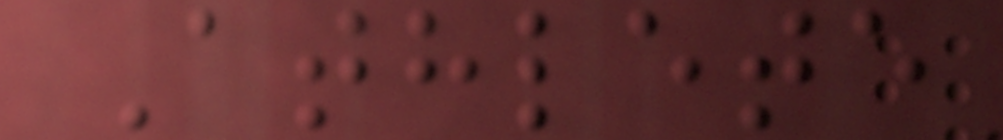Athlete
